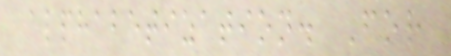alphabetization. For
